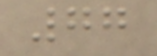77
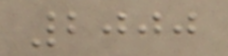2000
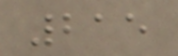215
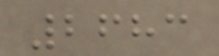2683
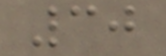30
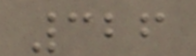326
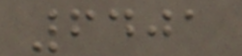6401
